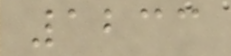1233
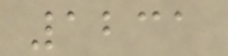1231
